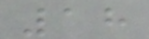18
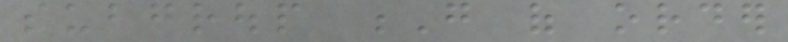subgroup G of order
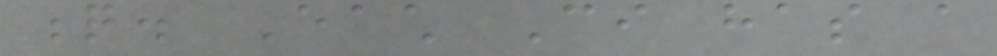q. Each Ci has a
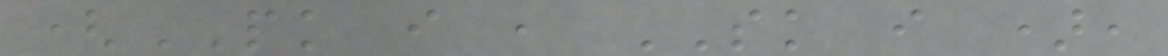(PK i , SK i ),
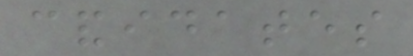candidates
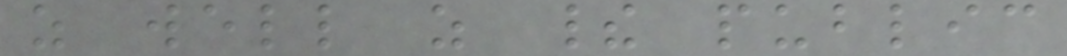as well as their public
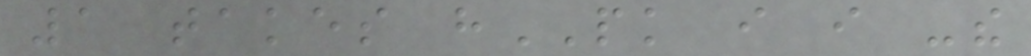1 takes hPK i i -the
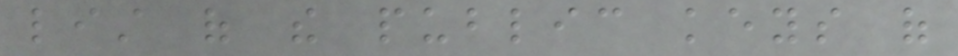list of the public keys of
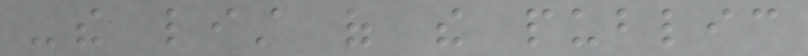-the list of the public
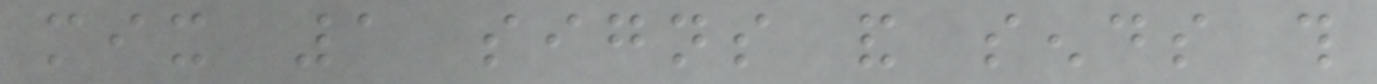mix 1 signs and sends this
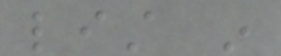list in
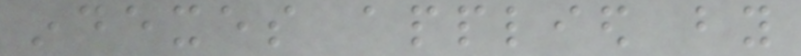indexes applied by
